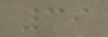39
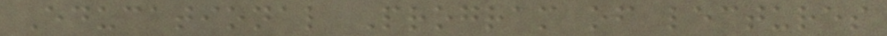Educational Program of lectures
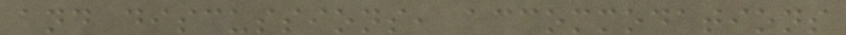and discussions, accommodations
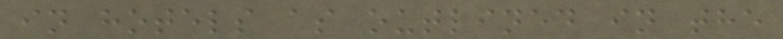in hotels as outlined in the
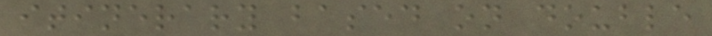itinerary based on double
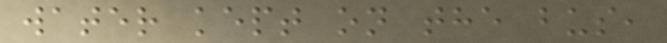water kept on the bus,
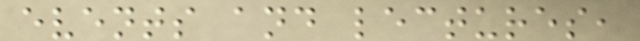events and lectures,
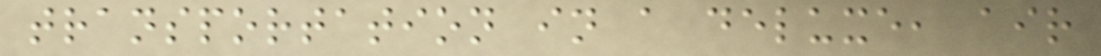transportation in a deluxe, air
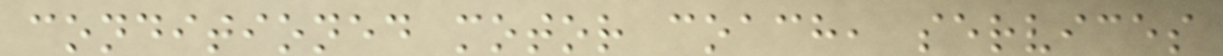conditioned motor coach, services
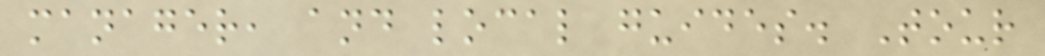manager, and local guides. Tour
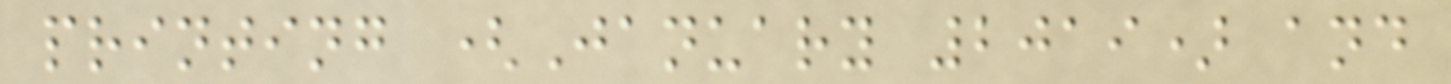printing (January 2019) and
